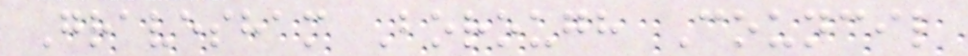Gravesham Borough Council
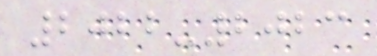2022-2023
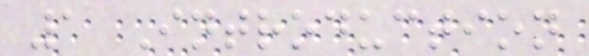1 Introduction
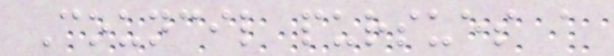Council pursues a
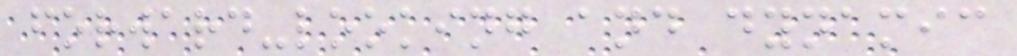forward-looking and dynamic
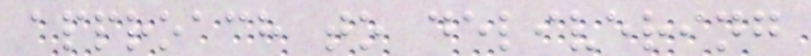approach to delivering
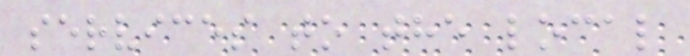services to the local
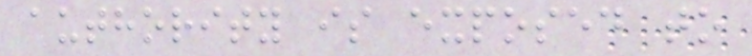authority is exposed to
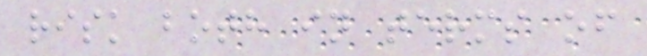risk both in terms of
